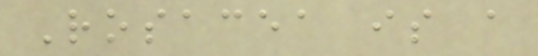Rosacea is a
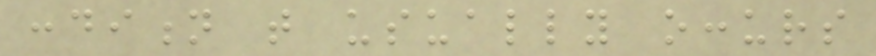condition that usually occurs
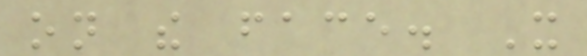on the face. It
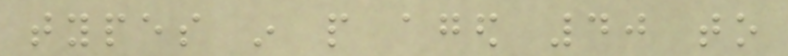types in people aged 40 to
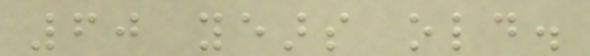60 years old.
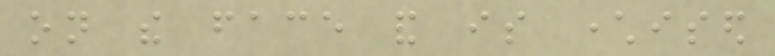on the face and is characterised
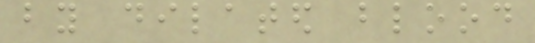by dilated blood
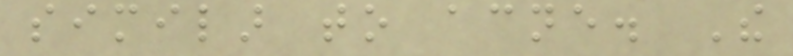similar to acne. The
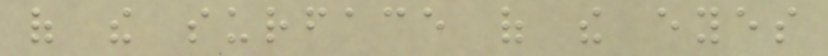of the surface of the eyes
